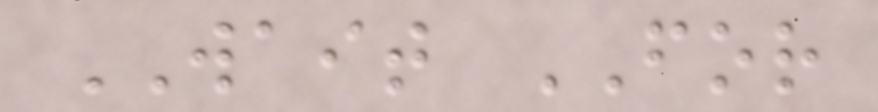WAIT FOR
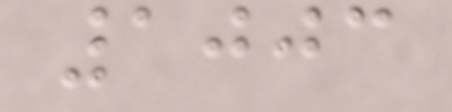1003
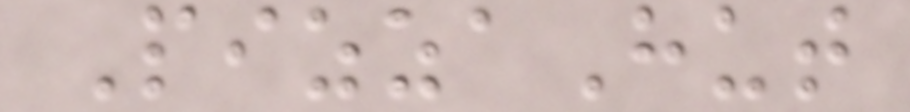PizzaHut
